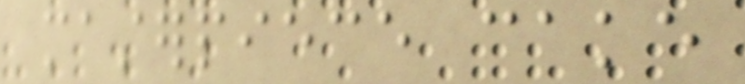masterpiece cake
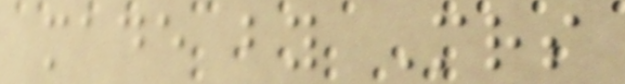made by Mrs
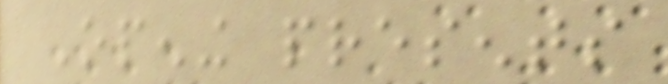Opening presents
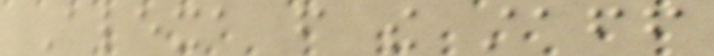Alexa from the staff
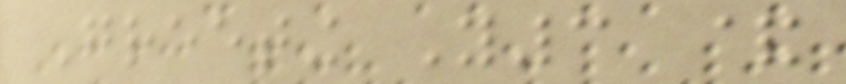Greeting Y3 &
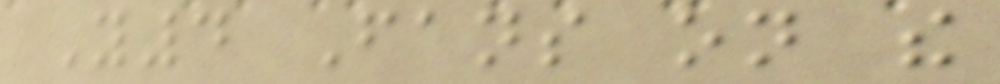Y4 Fans on the
